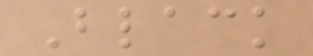Black
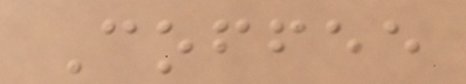Coffee
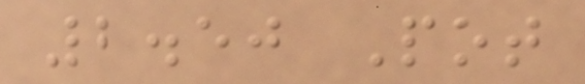2.50 Pot
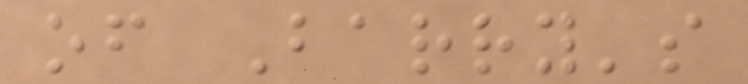of Barry's
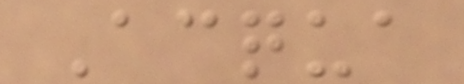Acqua
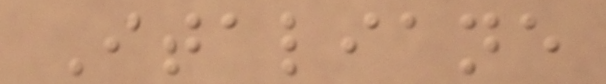Italiane
